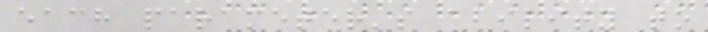each parameter's ability to
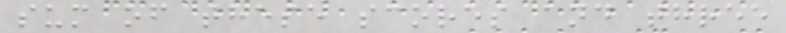sum of these scores and three
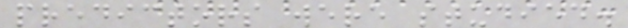predictors were studied.
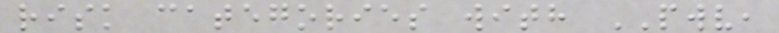risk categories with PWV,
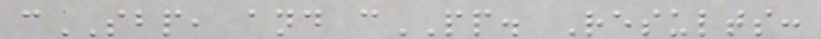cSBP, and cPP. Results:
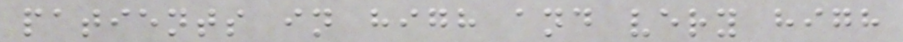patients in high and very high
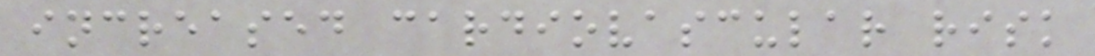increased cardiovascular risk
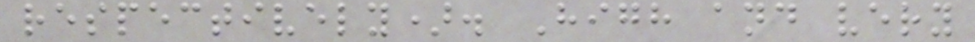respectively). High and very
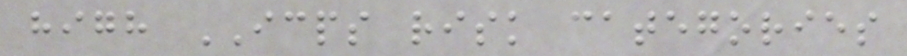high ICPS risk categories
